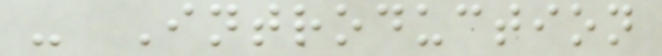- Introduction
